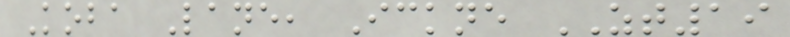Koba Lane, Ickne ZT19
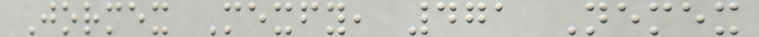Jormex Mexfy, 471 Nemex
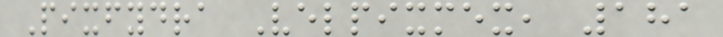Pixfydra Velpixmex, 181
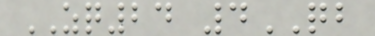ZQ24 4QB
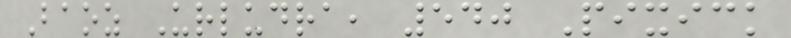Baoz Urludra, 540 Pixick
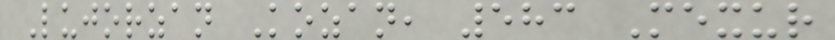Lujorzan Kozan, 583 Mexur
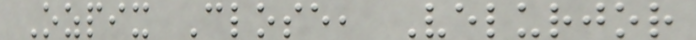Ozpix Close, Velurjor
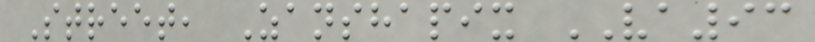Street, Zanshapix VA93
